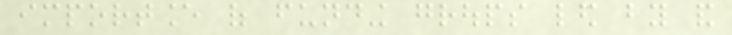importance of funding groups led by and
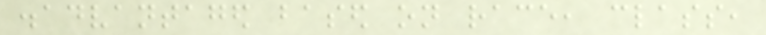disadvantaged based on race, class,
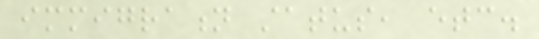immigration status, etc.
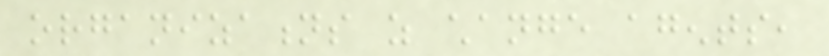organizations as change agents,
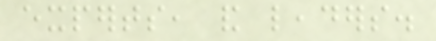experts, and leaders.
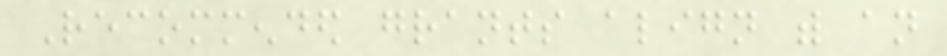Recommended grants align with an
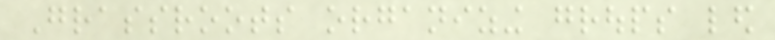Grassroots organizing groups led
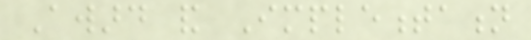Award and Implementation
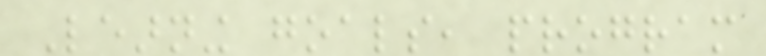Learning goals, program
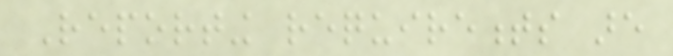Reporting requirements are
